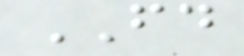FD
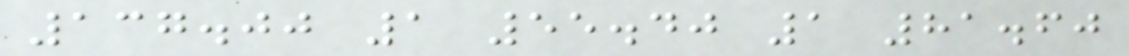137.00 1 55.40 1 81.60
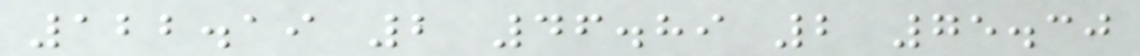122.19 2 46.89 2 75.30
